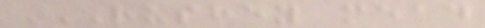RUSHEY MEAD
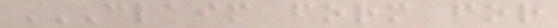CLAIM FORM FOR
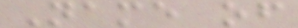Name of
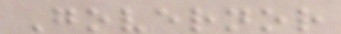Governor
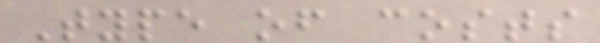Type of costs
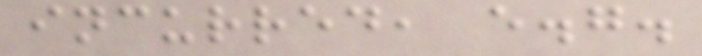incurred, e.g.
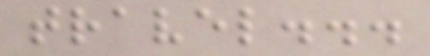travel...
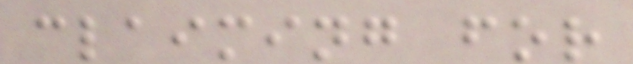claiming for
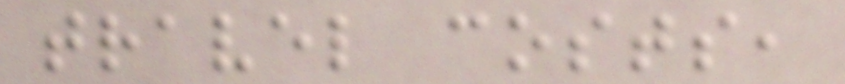travel costs,
